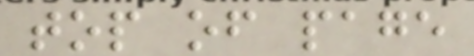top of page
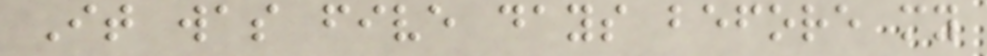It was five days before my
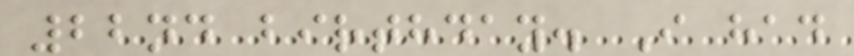22nd birthday. I had
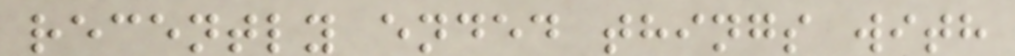recently ended things with
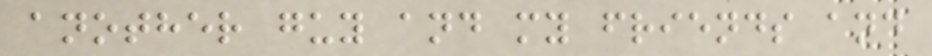another guy and my friends and
